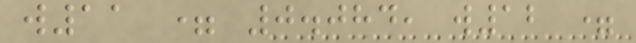w11 = 0.084, w12 =
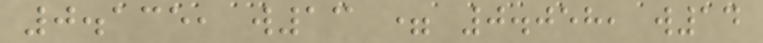0.135, w13 = 0.058, w14
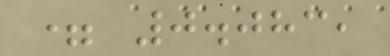= 0.083,
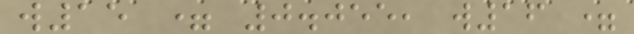w15 = 0.055, w16 =
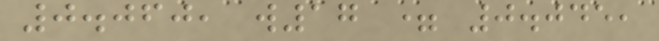0.060, w17 = 0.045,
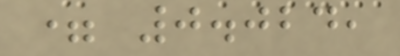= 0.024,
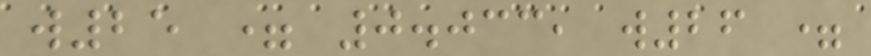w25 = 0.033, w26 =
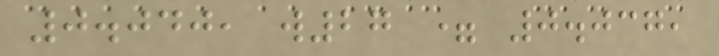0.040, w27 = 0.037,
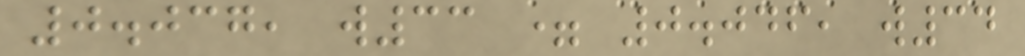0.037, w33 = 0.046, w34
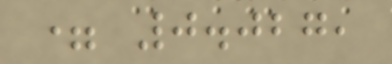= 0.027,
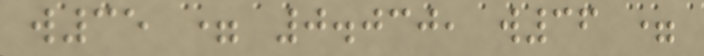w35 = 0.030, w36 =
